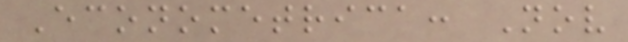Econometrica: Nov
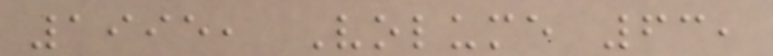1995, Volume 63,
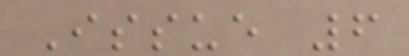Issue 6
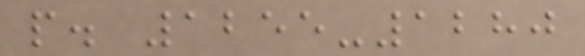p. 1255-1280
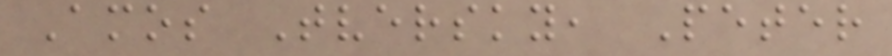Amos Tversky, Peter
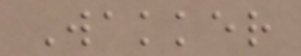Wakker
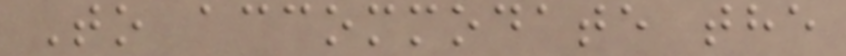To accommodate the
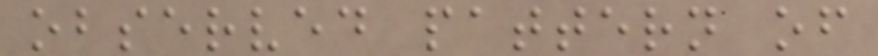observed pattern of
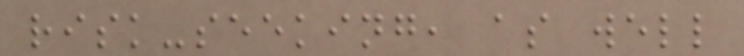risk-seeking, as well
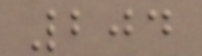204
